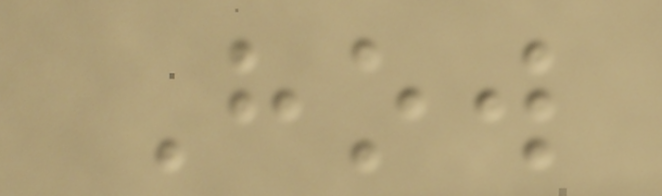How
